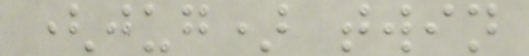(jug) twin
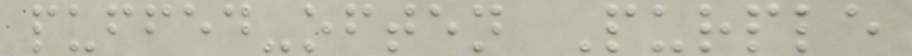puffed-often Purple
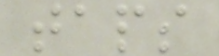taps
